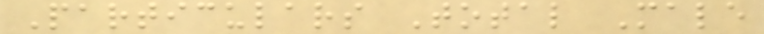Particulars Total Male
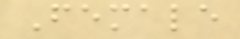Female
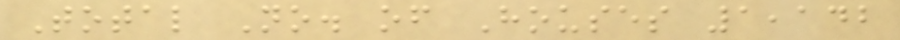Total No. of Houses 1,142
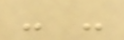- -
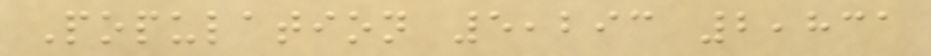Population 5,293 2,831
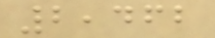2,462
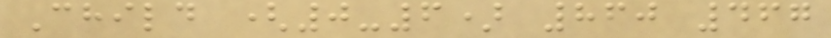Child (0-6) 860 467
